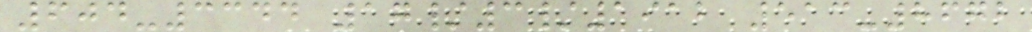604-3344 17/3/1912 513-8672
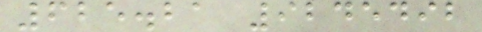625.21 9245492
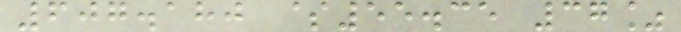607.180 $55.35 37%
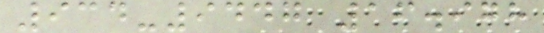934-9447 16.978
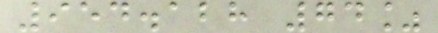954.128 74%
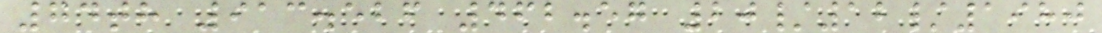74th 913.526 462.57 20/12/1980
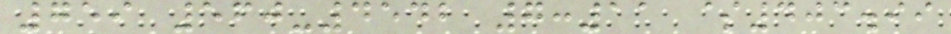759 560-4542 7:11 $403.99
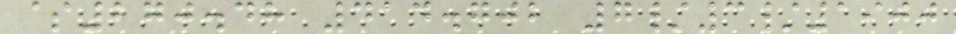$270.48 414.702 7/3/1900
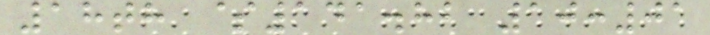18th $141.82 10:01
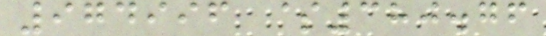974996 $380.76
